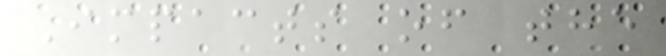Impacts of the
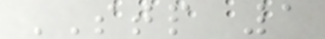STP 1
